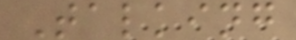Talking
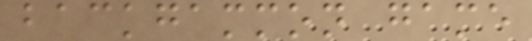backgammon game
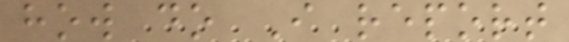how do I report
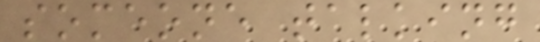someone talking
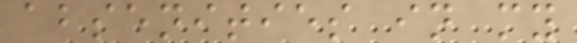absenities in my
